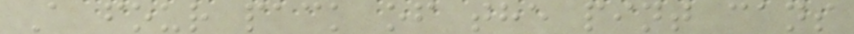A four pack of the pint cans
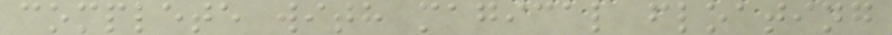complete with magical floating
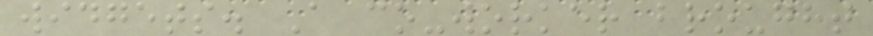widgets. A co-worker brought
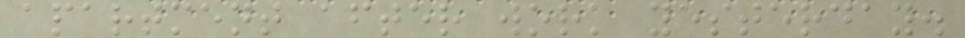apartment after work yesterday.
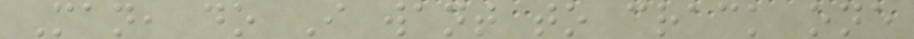Man, do I want to crack one
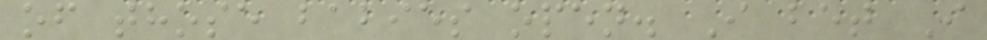of those babies open. I bet I
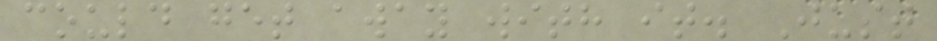could get away with it. Just
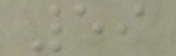59
